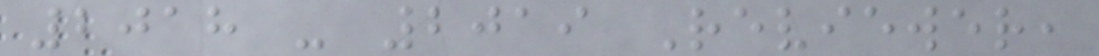2018 - 2019 Reviewer,
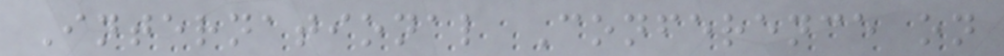International Conference on
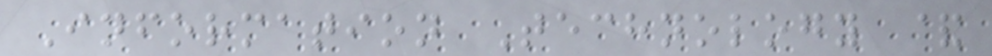Information Technology &
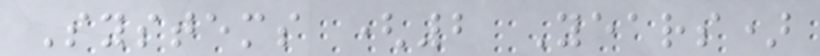Systems (2 Years)
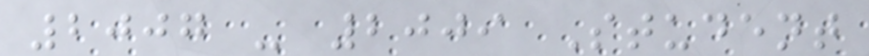2007 - 2009 Student
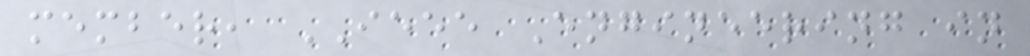member, IEEE Engineering in
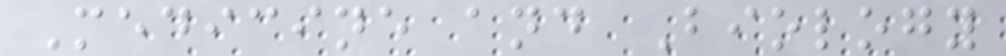Medicine and Biology
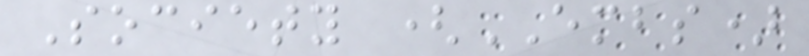Society (EMBS)
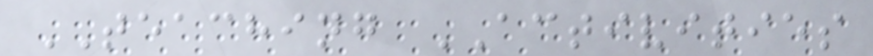TEACHING ACTIVITIES
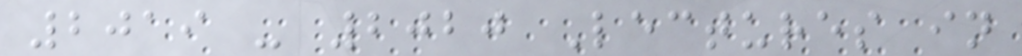2019 - 2020 Lectures in
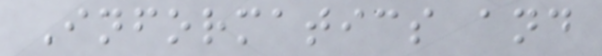Informatics and
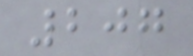207
